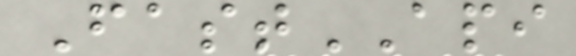FastAPI
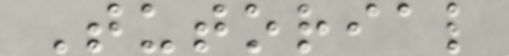Tutorial
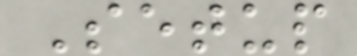Setup
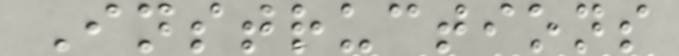Instructions
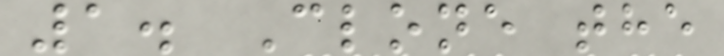1. Clone the
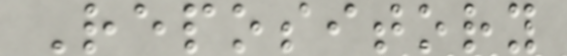Repository
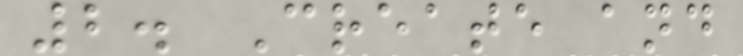2. Create and
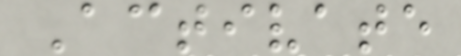Activate
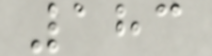183
